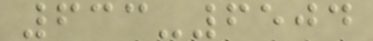633-6504
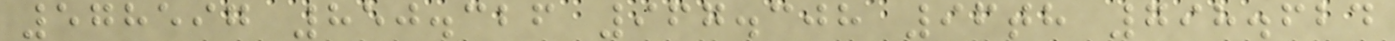578597 850.326 967.308 96th 798.624
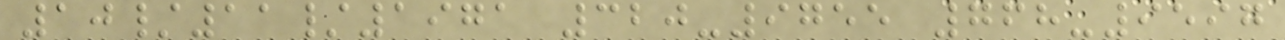10/11/1971 320-9755 768-9597
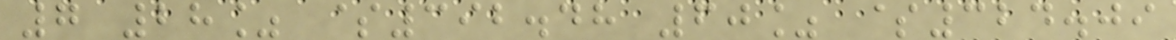7 28% $392.48 60% $324.09
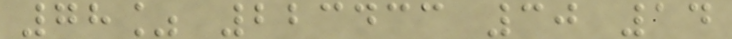78% 223433 30 14
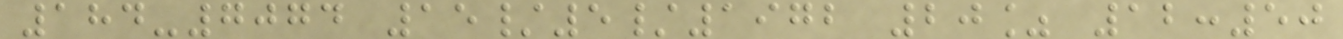184-7074 15/5/1972 20% 12:50
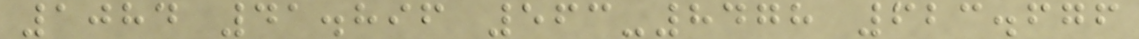1084 41.896 563-8478 623.676
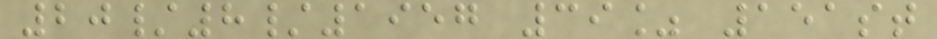20/8/1957 39% 151st
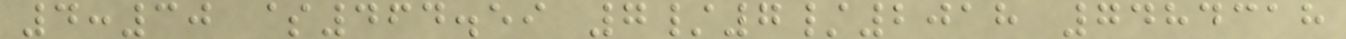4:30 $464.59 7/7/2018 7484318
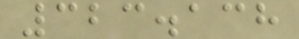323.138
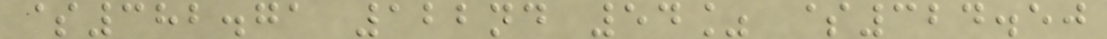$382.71 122nd 54% $324.50
